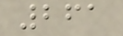261
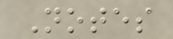Notes
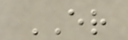ER
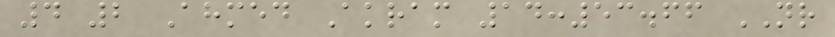4 2 Ahmed Akram 14:53.66 NR
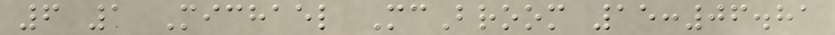6 1 Michael McBroom 15:06.81
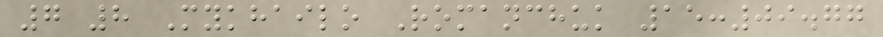7 8 Mykhailo Romanchuk 15:09.77
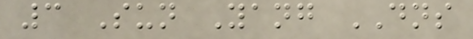3 Sun Yang DNS
